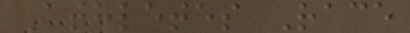Athletes Race
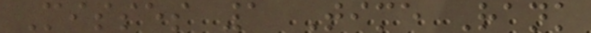Misses 1 Time Rank
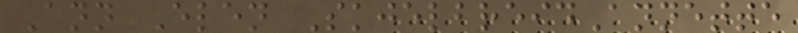Ann Elen SkjelbreidAnnette
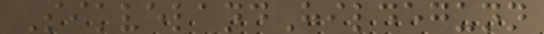SikvelandHildegunn
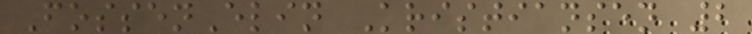FossenElin Kristiansen 2
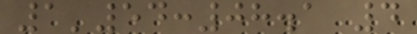1'54:08.1 4
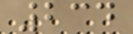234
